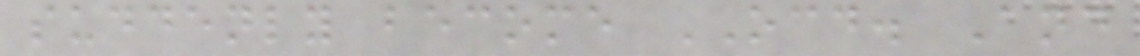suddenly become OCD. And
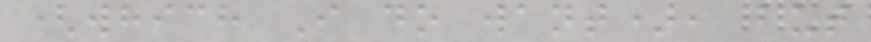(which I do want), but
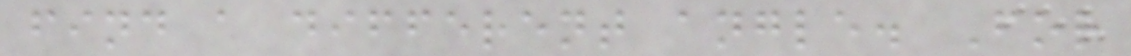find a different angle. For
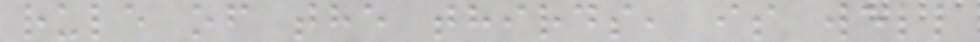rule of the thirds, is well
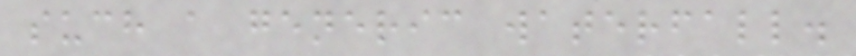such a generic waterfall.
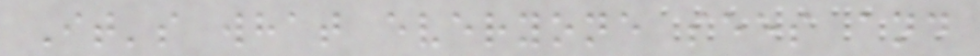It's what everyone sees and
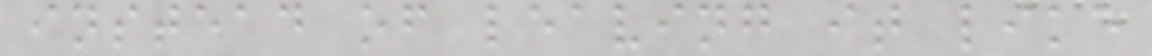instead of leaving it like
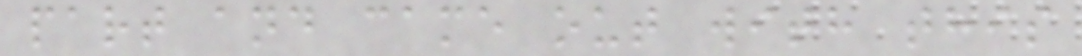part and came out with this
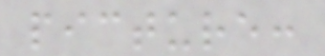picture:
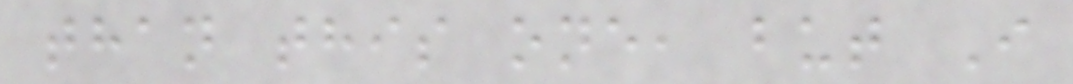than this one, but I
